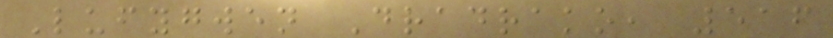Lufygwen Dradrako, 516
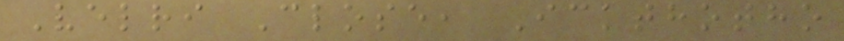Velri Close, Ickthotho
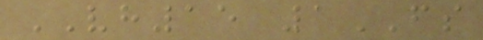VH15 1FS
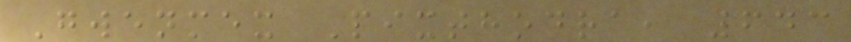Gwenmex Pixthodra, 643
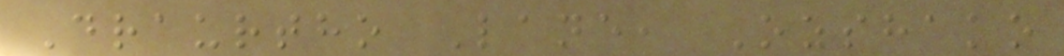Draurtho Lane, Ozshako
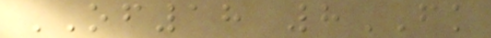OF18 8FK
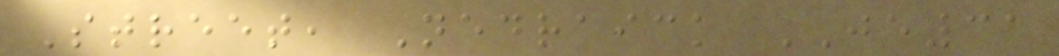Street, Nedraick JE31
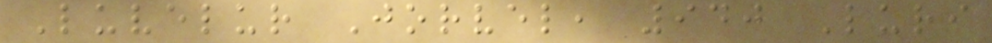Luvelur Jorvel, 940 Luri
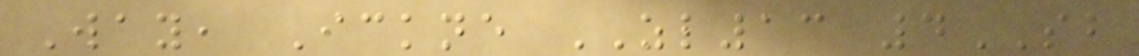Way, Ickne ZL13 4SB
